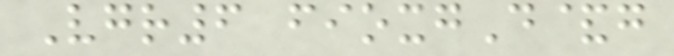Vgr6 fioxgD&g
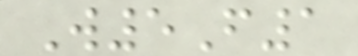W5F1
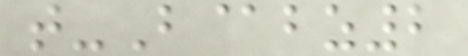t-B@bz2
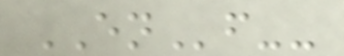ENf--
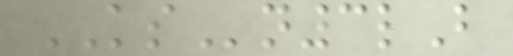KSn3lB
